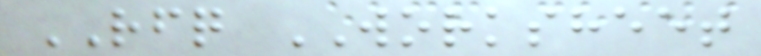RFQ WORKSHEET
